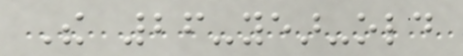The 26-year-old
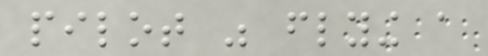pilot was flying a
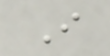I
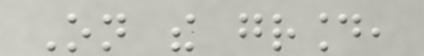On the ground,
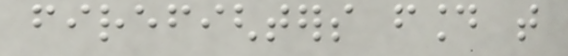firefighters found that
